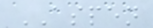ASPEN
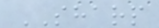SHARP
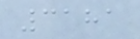3181
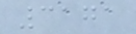3171
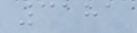3181
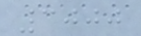3000
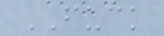FUCK
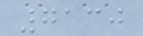7130
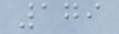179
